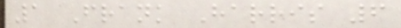1 Frank Harris 6
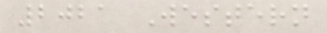2021 Western
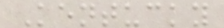Kentucky
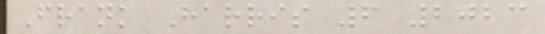Frank Harris 6 2023
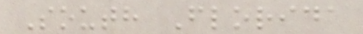South Florida
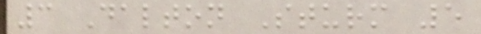3 Dalton Sturm 5
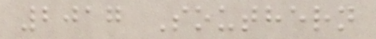2017 Southern
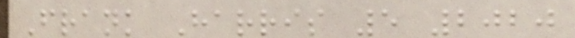Frank Harris 5 2020
